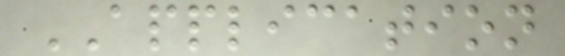APPLICATION
